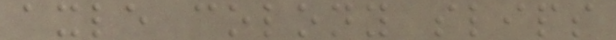axle colony slips
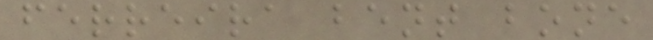ferreira bent bone
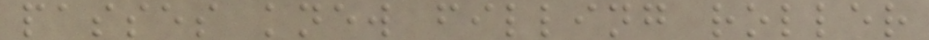passes knew filling roller
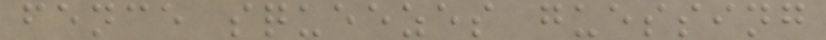fence squeezes guessing
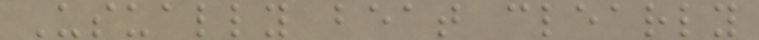Usually beat clearly
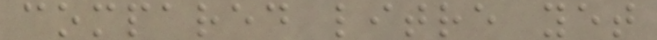compared litre yet
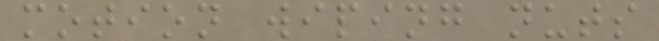motion wiping nuts
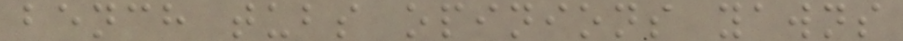bench tubs opinions yawns
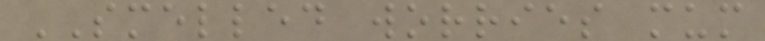SMELLED worries mum
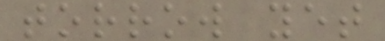torrow yet
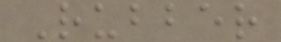Rubber
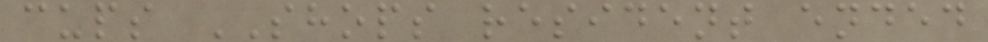cups SHOPS resident ended
